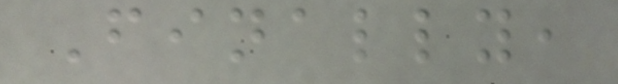Finally,
